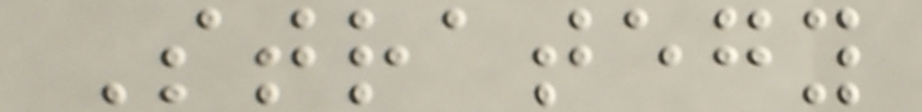Strategy
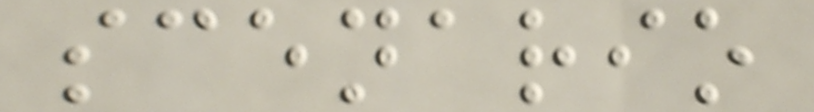scenario
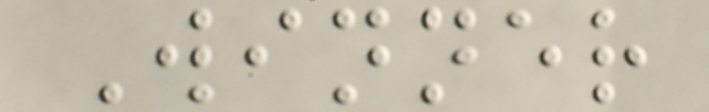Winner
